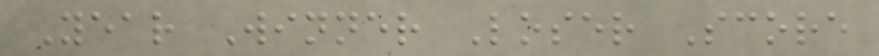Year Winner Loser Score
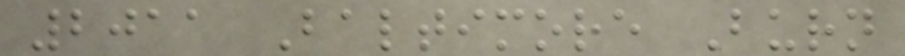2011 Baltimore Burn
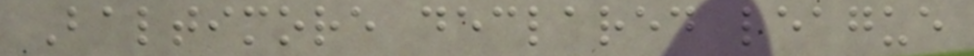Baltimore declared league
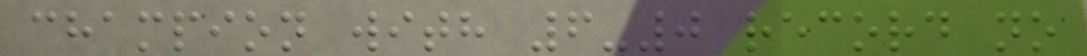champion with 6-0 record no
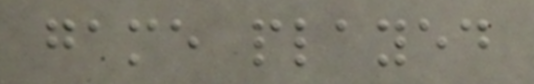game played
